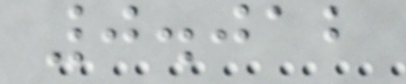0.012
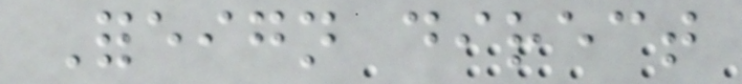Foreign direct
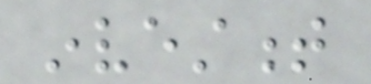investment
